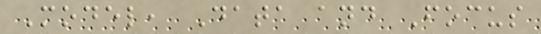Model, Data and Focus
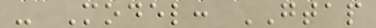- Model: GTAP
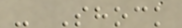- Shock
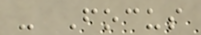- Focus
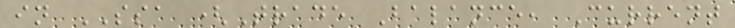in SSA (Trade Balance, Current
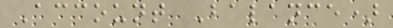Account Balance)
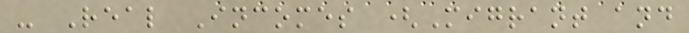- Real Incomes (Migrant and
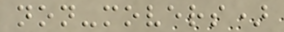non-movers)
